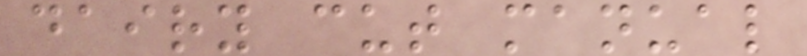dairy cut manual
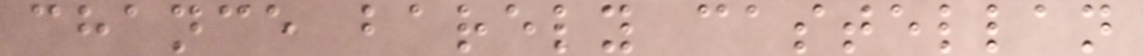chance barely castellan
